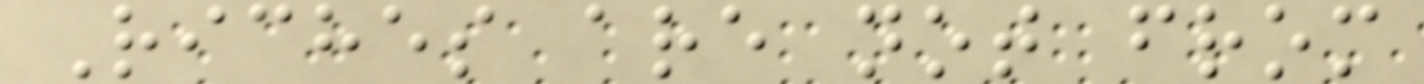Riches are not from
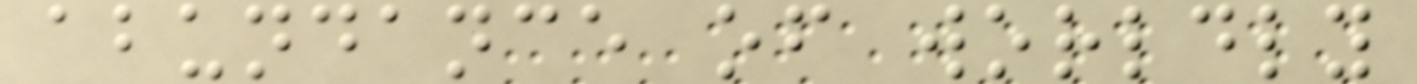abundance of worldly
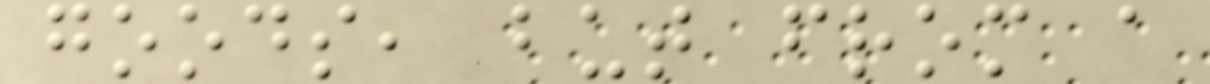goods, but from a
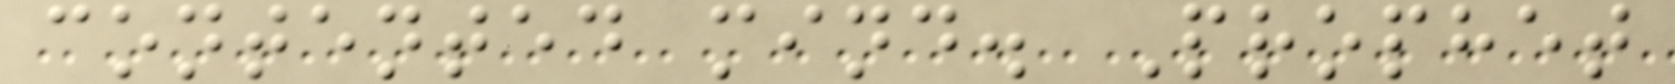contented mind. Prophet
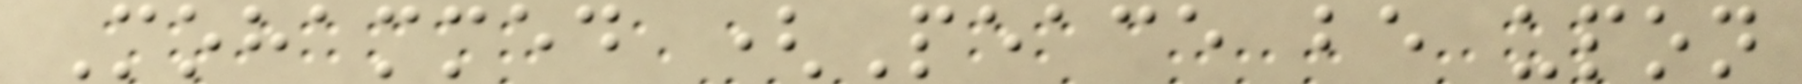Mohammed (Peace be upon
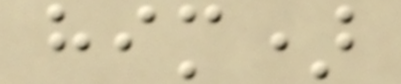him)
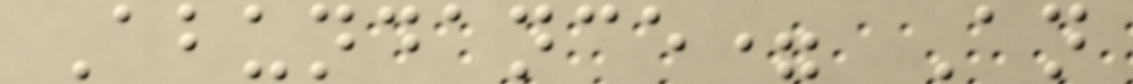Abundance= An
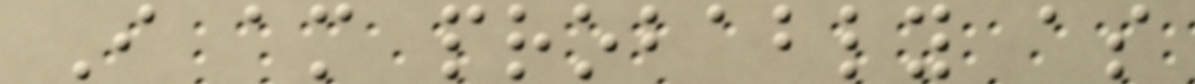I am probably as
